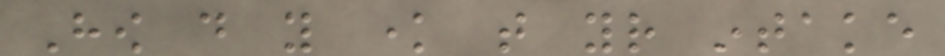How do you know that your intake
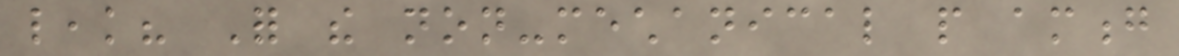leak? For the non-mechanical people among
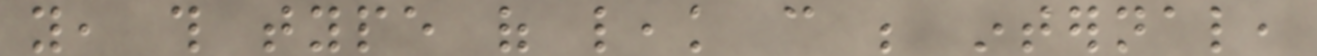you, this type of leak can be internal,
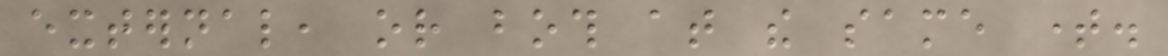external, or both at the same time.
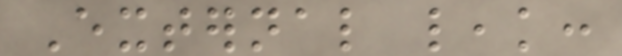External leak:
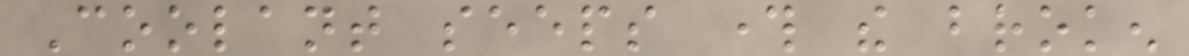Coolant seeps through the broken
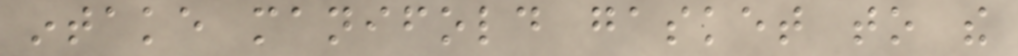intake manifold gasket to the
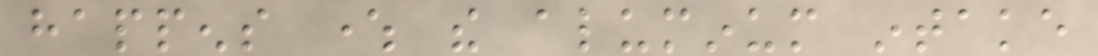happens where the aluminum intake
